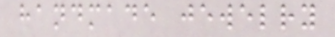handmade jewelry
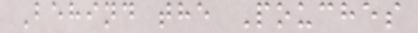Behind the Pouches
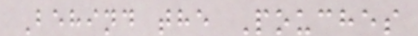Behind the Pouches
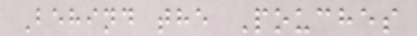Behind the Pouches
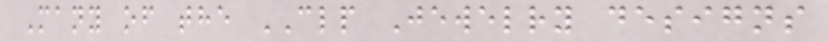Many of the CLP Jewelry designs
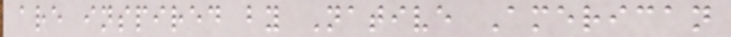are inspired by Native American
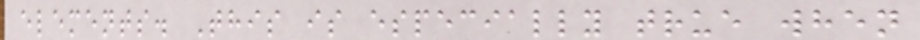elements. This is especially true when
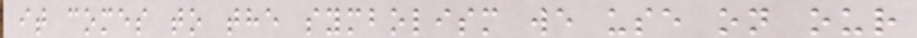it comes to the symbolism we use on our
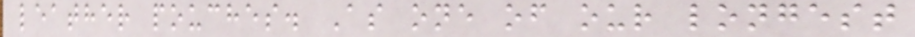leather pouches. As one of our longest
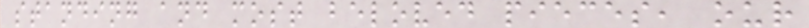standing and most beloved pieces, our
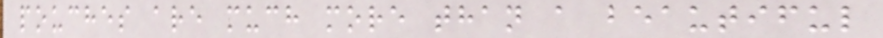pouches are much more than a beautiful
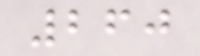260
